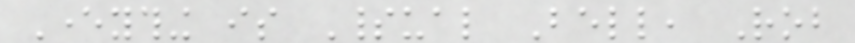Everything is Spiritual Bell, Rob
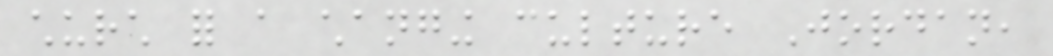church for a changing culture Jordan,
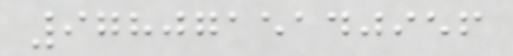9780715140956
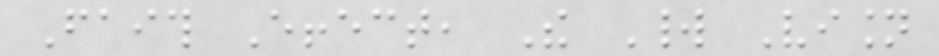Faith Effect, The World Vision
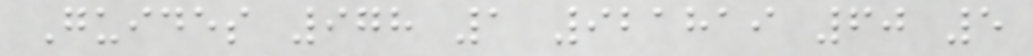Guides 978 1 921819 60 5
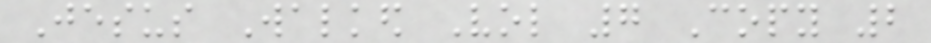Jesus Walked Vol 7 Copy 2
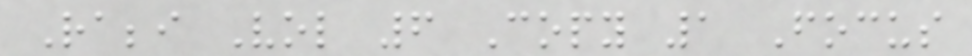Rabbi Vol 6 Copy 1 Focus
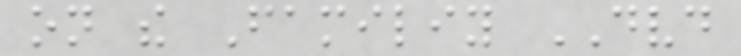on the Familiy DVD
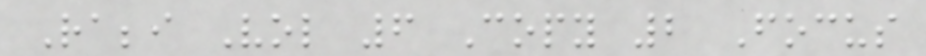Rabbi Vol 6 Copy 2 Focus
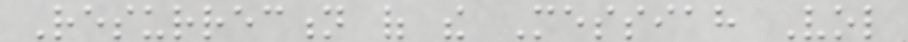Resurrection of the Messiah Vol
